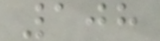108
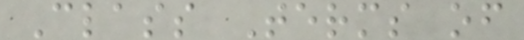Class Terms of
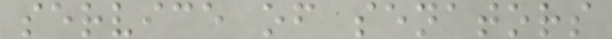service of senators
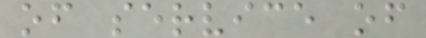of service of
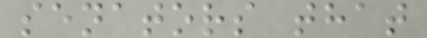senators that
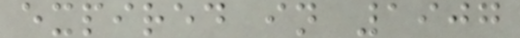expired in 1907
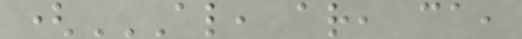(AL, AR, CA,
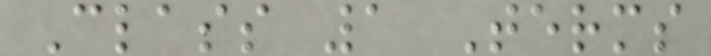Class 1 Terms
